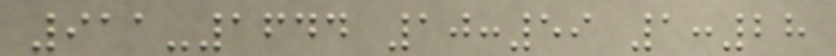911-1644 10:59 1:28
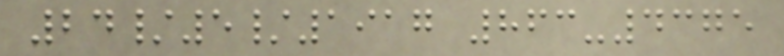24/5/1917 863-4375
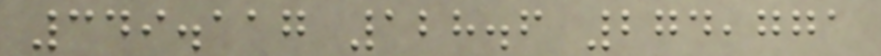349.117 128.6 274,771
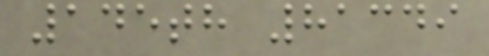145th 81349
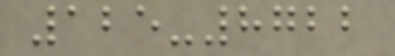125-8722
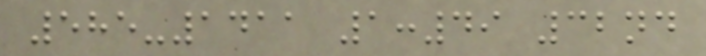585-1411 1:49 32nd
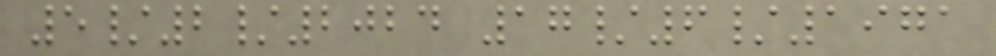5/2/2024 17/6/1971
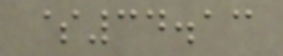$34.13
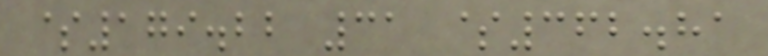$179.22 31 $362.81
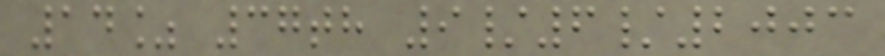14% 37th 9/6/2003
